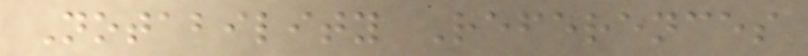Notability References
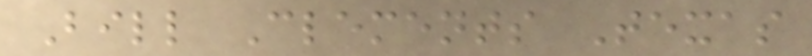Bill Clements Texas
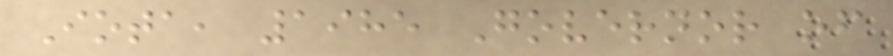Iota, 1985 Governor of
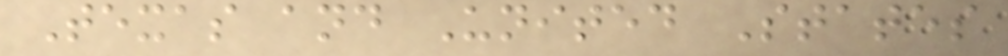Texas and United States
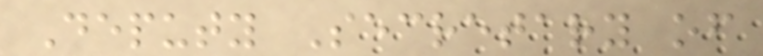Deputy Secretary of
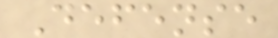Defense
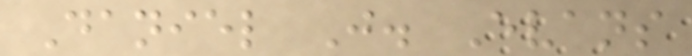Daniel J. Evans
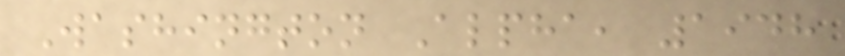Washington Alpha, 1948
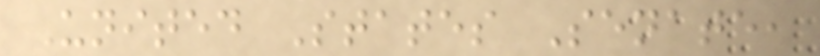United States Senate,
